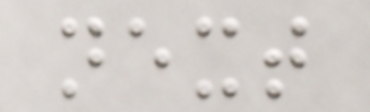next
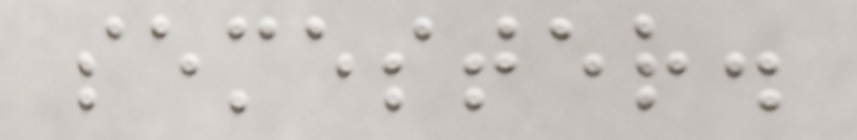semester.
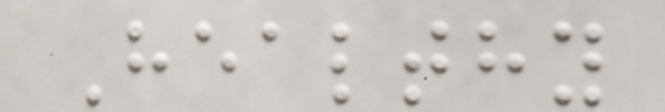Healthy
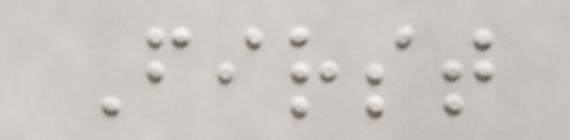First
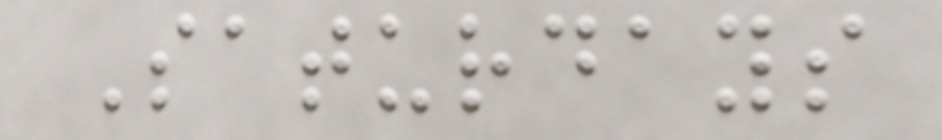Saturdays
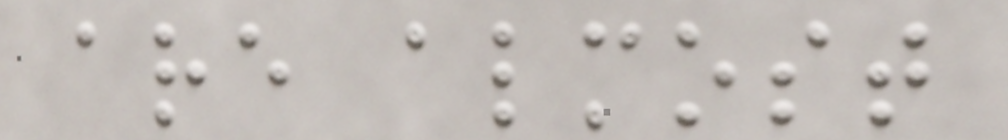are almost
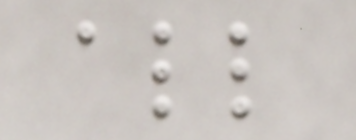all
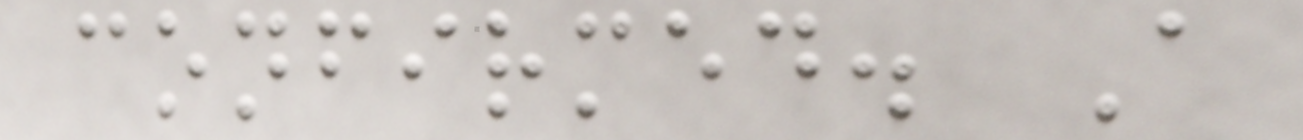confirmed. A
